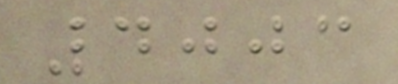4003
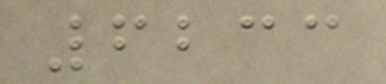6233
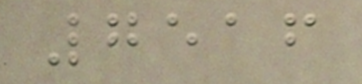7516
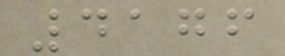4176
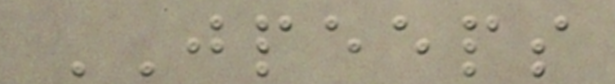JPEEPS
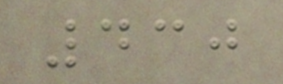430
